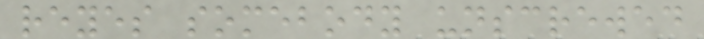reyes somebody unscrewed
